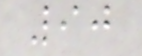90
